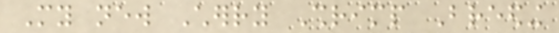My new Cherry Shrimp Breeding
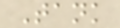Tank
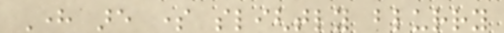Here are some slightly blurry
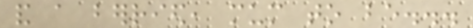and a berried, mum to be...
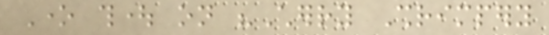One thought on "Cherry Shrimpery
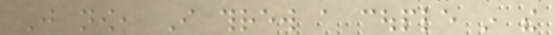Just now, I threw a couple in the
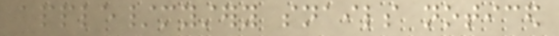apple/mystery snails noticed
